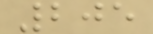205
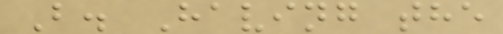B. Having the
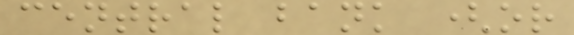central bank (or
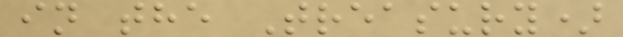in the Treasury)
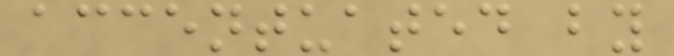accentuated by
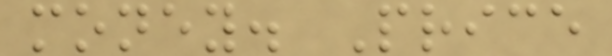money. Price
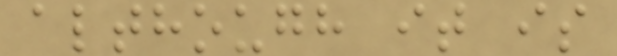although it is
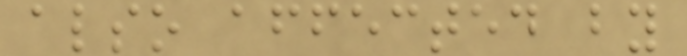also affected by
